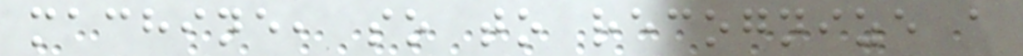machine, so to recognize a
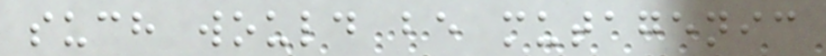such would be mutagenic
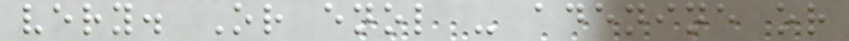very. Or enol - adenine or
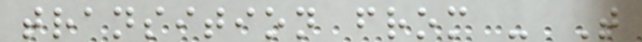transition from - T
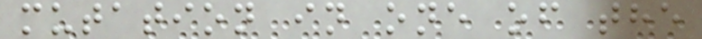mutation in one of the
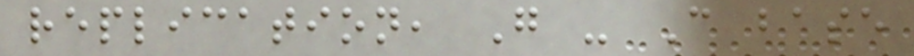replication, G - C base
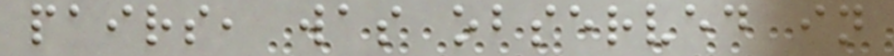pairs, was observed in
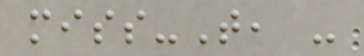miss-T, -
